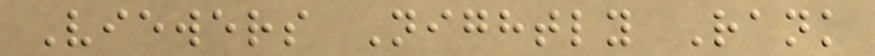Viewers Nightly Rank
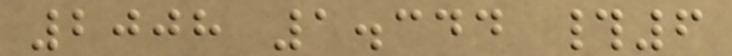2008 1.344 #6
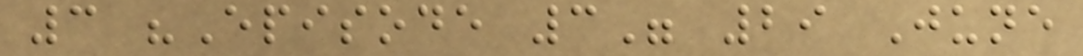3 "Episode 3" 29 June
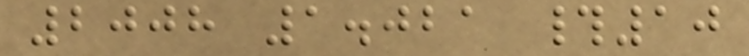2008 1.021 #10
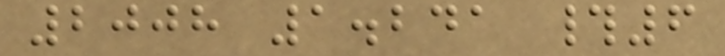2008 1.241 #6
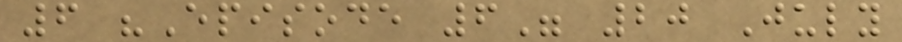6 "Episode 6" 20 July
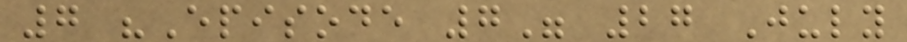7 "Episode 7" 27 July
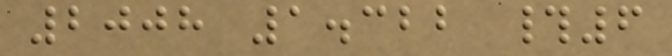2008 1.322 #6
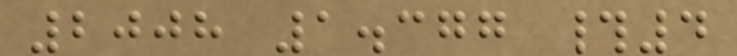2008 1.377 #4
